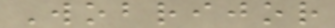Wobrijor
